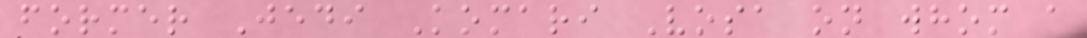former Jedi Komari Vosa on whom a
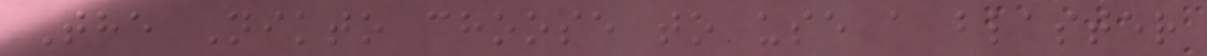The Nikto choose to use a blaster
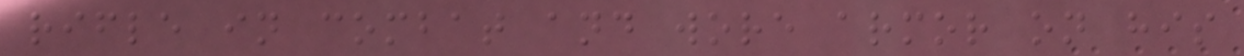rifle in combat and wore armor on his
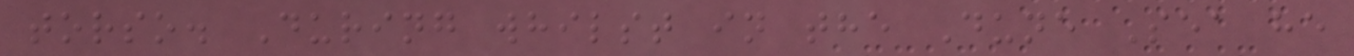torso. During whilst in the Dune Sea he
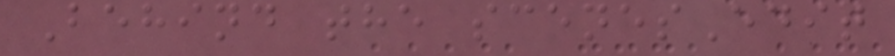Behind the scenesEdit
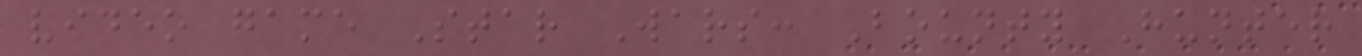video game Star Wars: Bounty Hunter
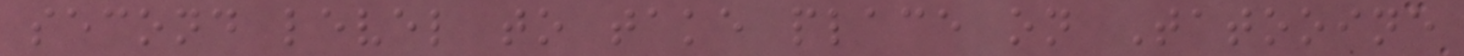second level to take place on Tatooine
